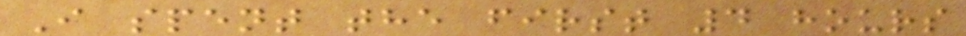I spent the first 4 hours
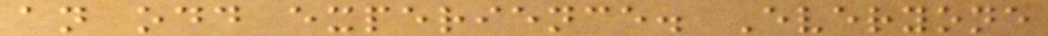an odd experience. Everyone
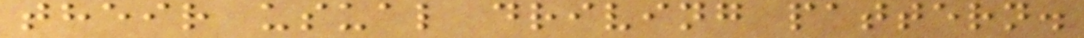their usual driving pattern.
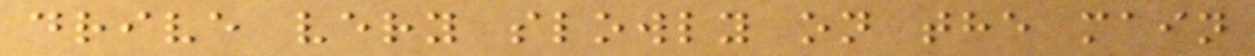drive very slowly on the main
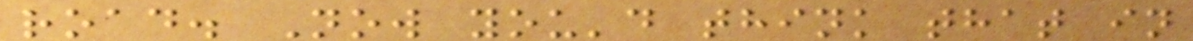road. Now you'd think that in
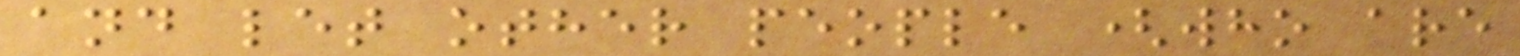and let other people (who are
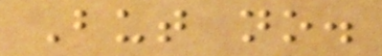But no.
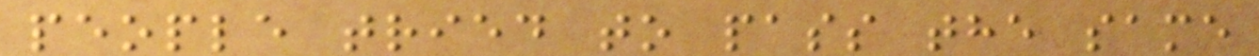people tried to pass the same
